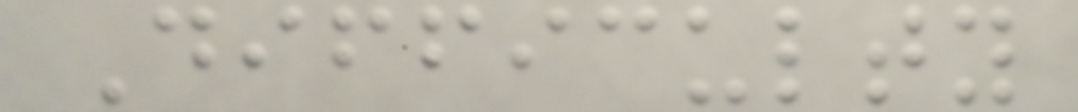Difficulty
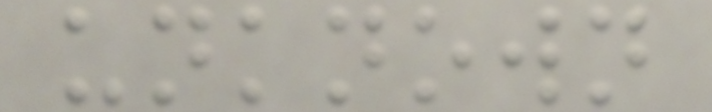unknown
